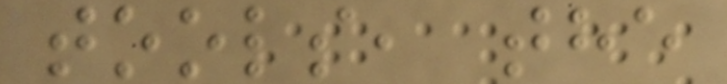tools, the
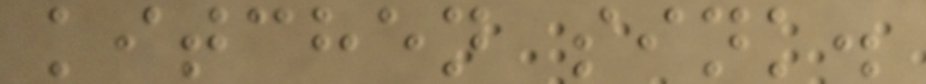kitchen sink.
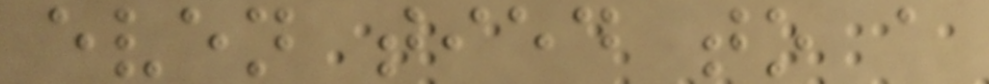even tied to a
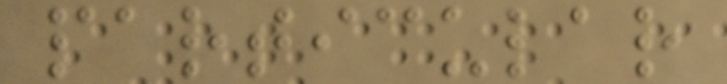particular
